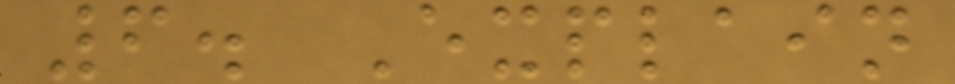6. Explain
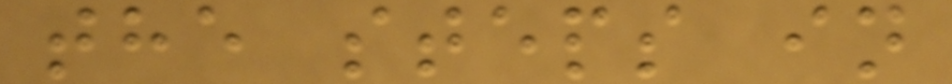the steps in
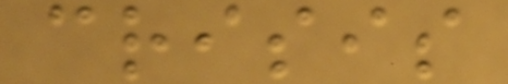crisis
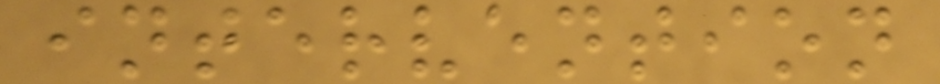intervention
